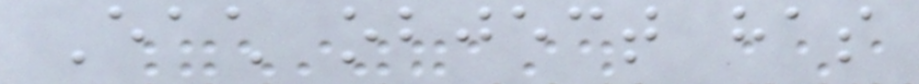Each object has
